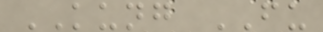KUNG FU
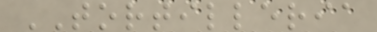TORTILLERIA
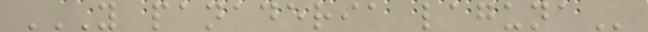Y PANADERIA LAGUNA
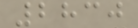2830
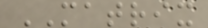MATRIX
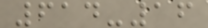614-16
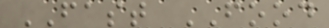FAST FOOD
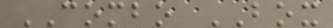COMBO BOX
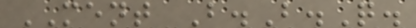MENT B.B.Q.
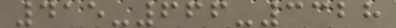415-666-3328
